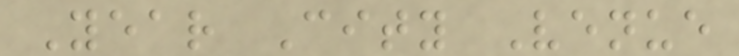Year City Venue
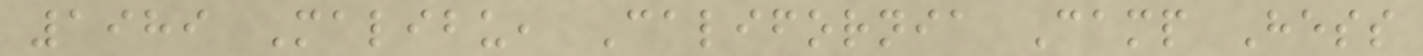1989 Malibu, California Camp Hess
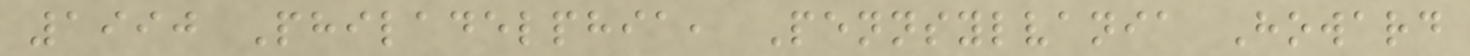1990 Philadelphia, Pennsylvania Howard
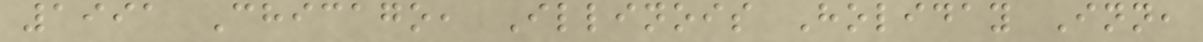1991 Chicago, Illinois Holiday Inn,
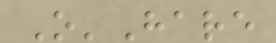O'Hare
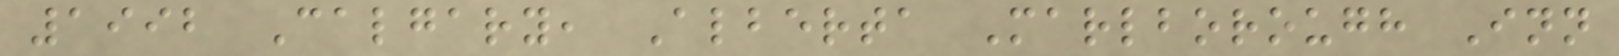1992 Calgary, Alberta Marlborough Inn
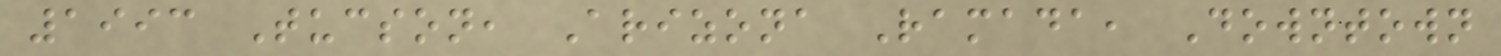1993 Tucson, Arizona Ramada, Downtown
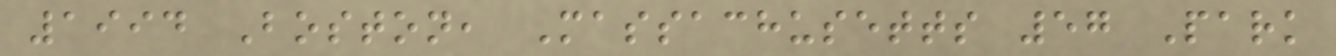1994 Boston, Massachusetts 57 Park
